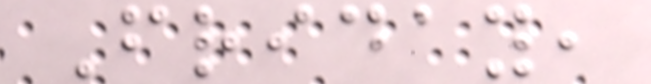Friday,
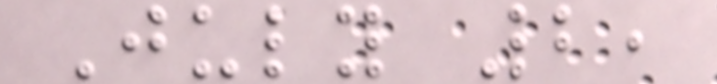July 2,
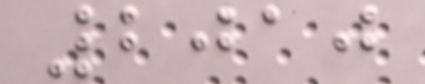2010
